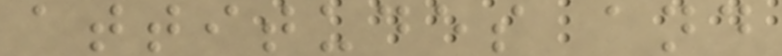attitudes and
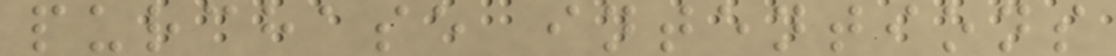purchase intentions
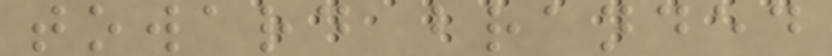toward branded
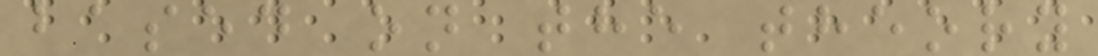based on the theory
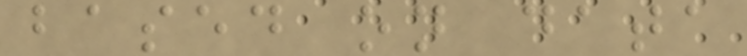based on data
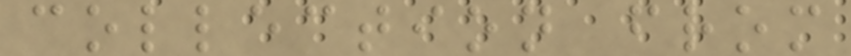collection from
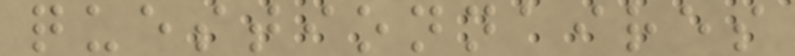questionnaires
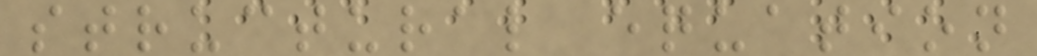structural equation
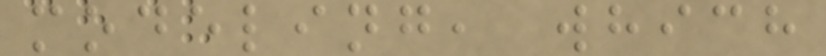modeling, which
